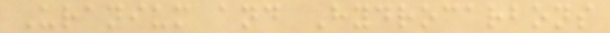Uranium and Hydrocarbons
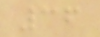36
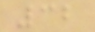32
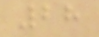28
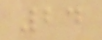24
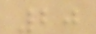20
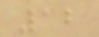12
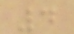4
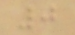0
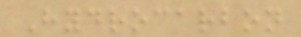Hydrocarbon
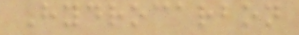Hydrocarbon
